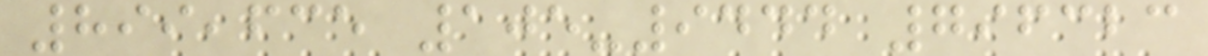899,635 105-9444 796323
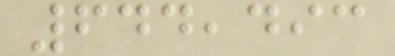644,493
